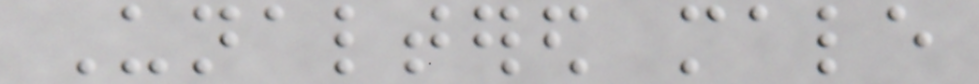Unaltered male
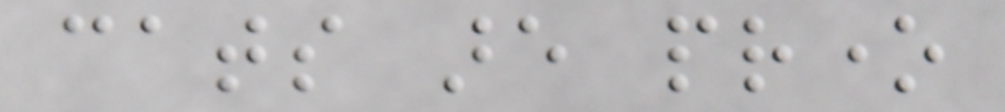cats are prone
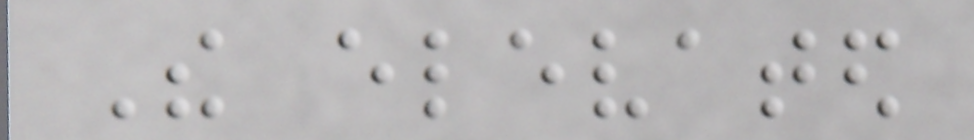The elevated
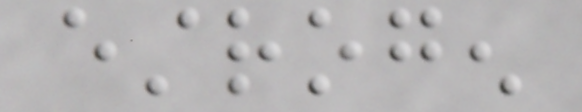estrogen
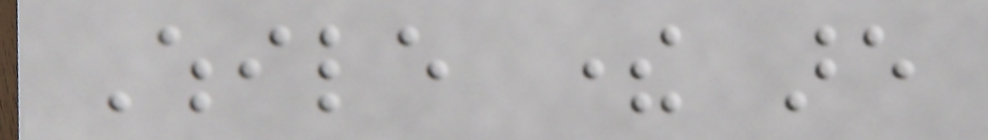While there are
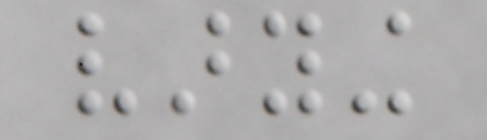varying
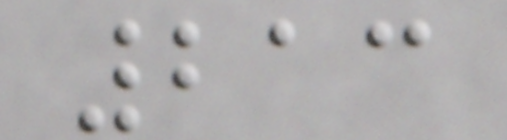213
